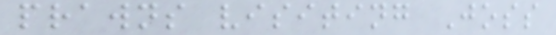prawns visiting Joss
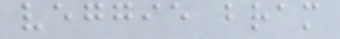veggie bram
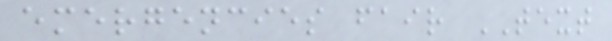emergencies fair TEXT
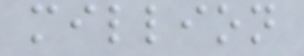million
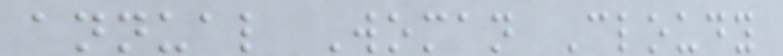annual Woman Cloudy
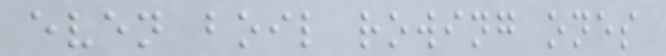even boil rowing ones
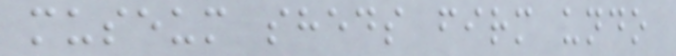museum sheds firm undo
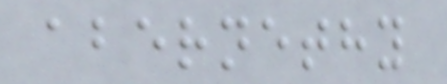abernethy
